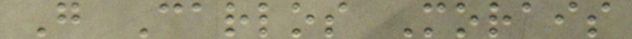G Carlos Morais
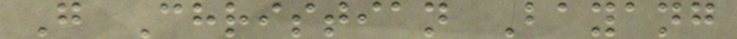G Christian Bayang
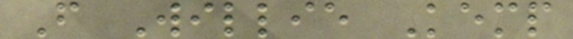F Willie Kemp
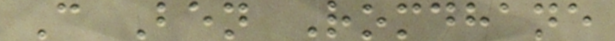C Ben Romdhane
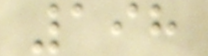198
